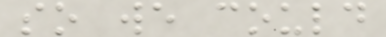so we could
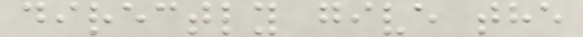directly give the
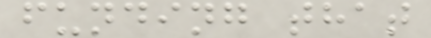funding that
